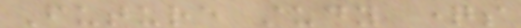Future study questions
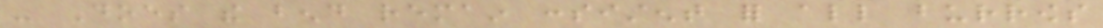- Does the bend remain consistent for all burrows
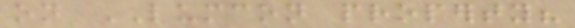on LUMCON property?
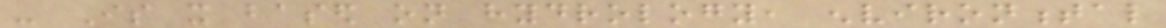- Is it based on hydrology, environmental
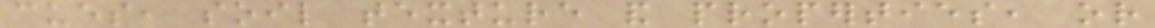cues, soil texture and properties, or
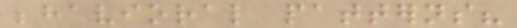behavioral patterns?
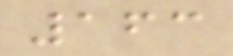163
